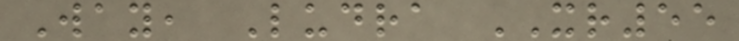Way, Ludra XR55
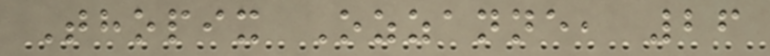Thopix Ozzanne, 26
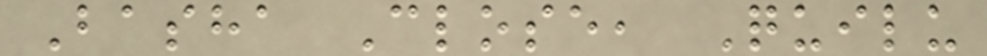Basha Close, Quilu
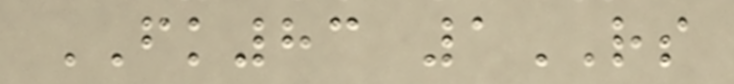FK83 1RS
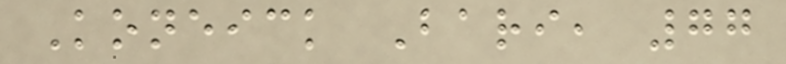Koneick Bari, 77
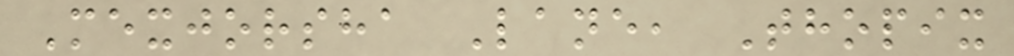Mexjorsha Lane, Thopix
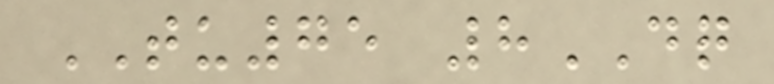TU75 8DQ
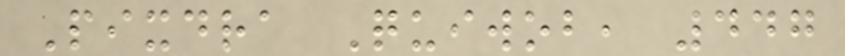Pixdra Quiwob, 447
